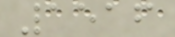1516
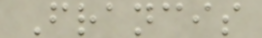Francis
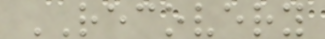RECOVERY
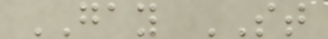GAY ST
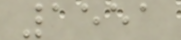1551
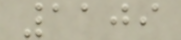1109
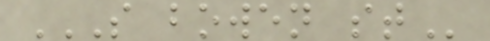S BOWEN ST
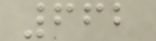662
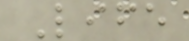Life
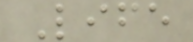Life
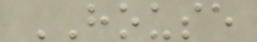HOUSE
